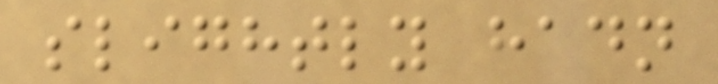slightly hadn
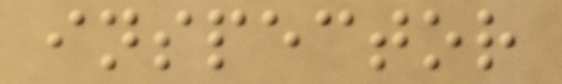inspector
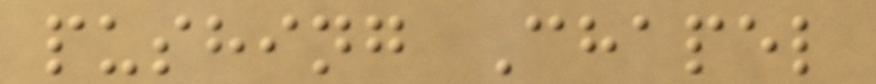pushing Chapel
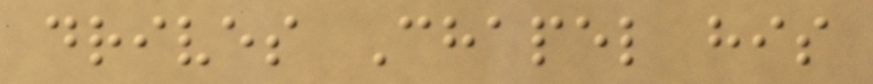drives Chapel his
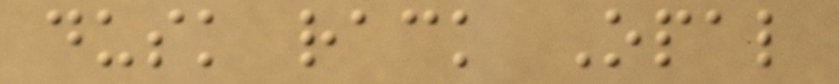dusk rack Opal
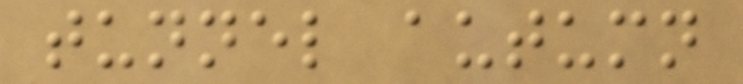tunnel autumn
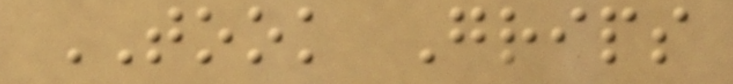TOOK Grips
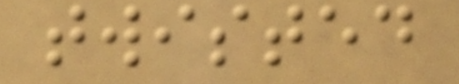twisted
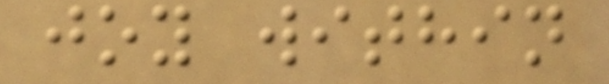joy within
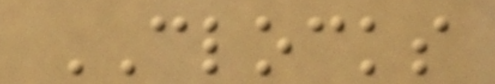CLOCKS
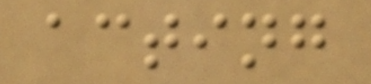acting
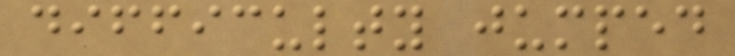difficulty jumped
